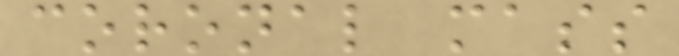coronal mass
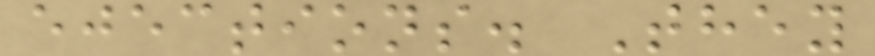ejections. They
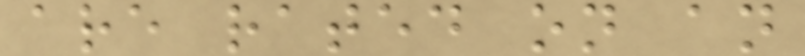are rated on an
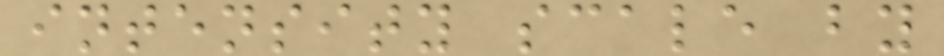intensity scale by
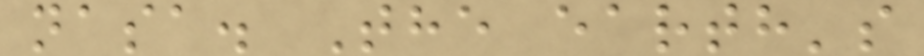nasa. The earth's
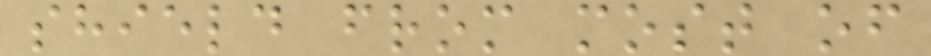shield from most of
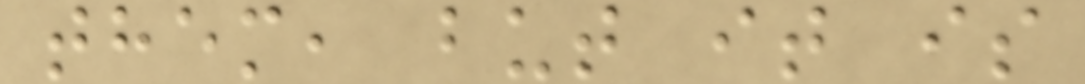them, but it is
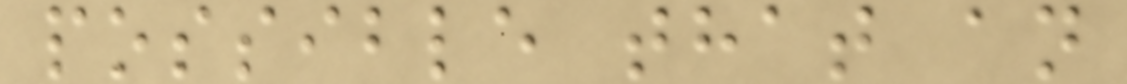possible that an
